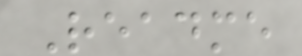Readme
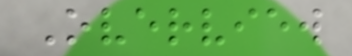Overview
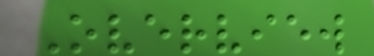Overview
